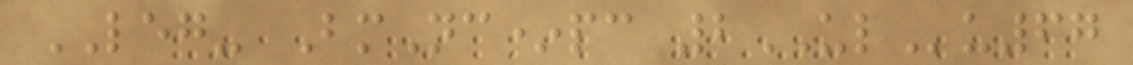LEG- BmNc*pc 2ULu67
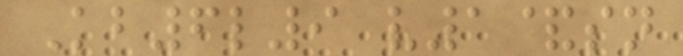Kb6l9 v1&sn
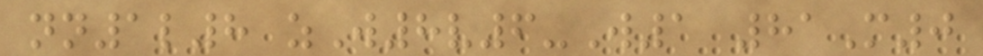nn1l8 zW8v6-W1 81M0
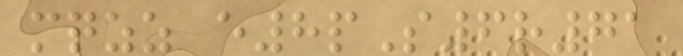mqzz e8pS6r71
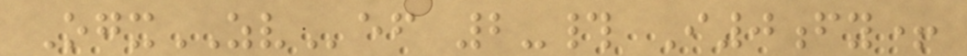OgxZVef 2-# I0fy+
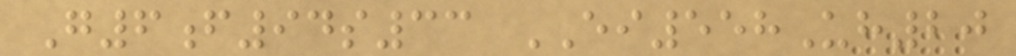G6f94s33 EI558Uh20
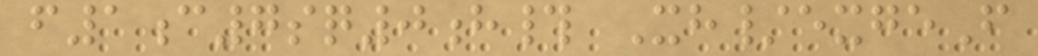f1c7sq0h# Xh/exgeF
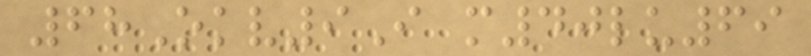68Okv9I m40lu69
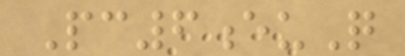Pc6euQ
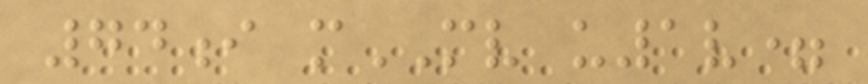74i mMV u1v=
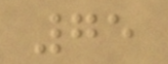75
